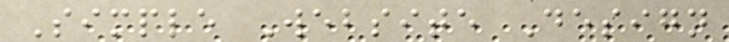Simple Website Design
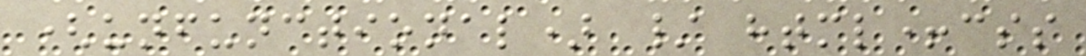(unfunctional) / html+css
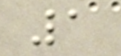1
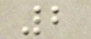2
